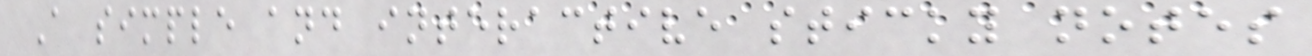A simple and interactive sticky notes
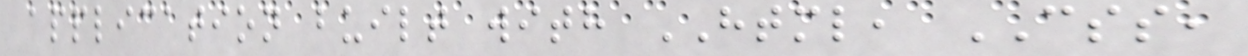application built with HTML, CSS,
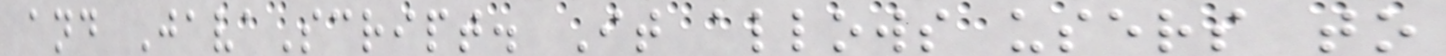and JavaScript. It allows users to
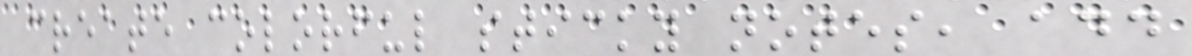create colorful sticky notes, add
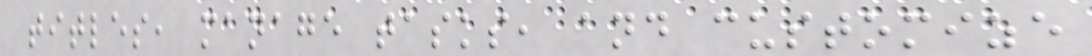titles, manage tasks, and customize
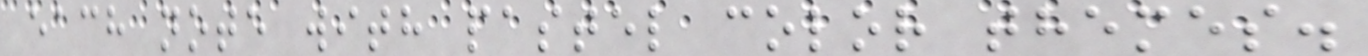each note with pastel color themes.
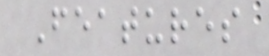Features
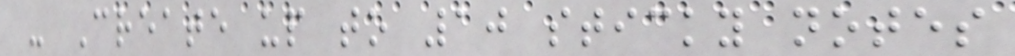- Create up to 10 sticky notes
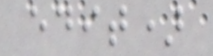edit)
